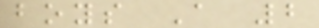boys A 2
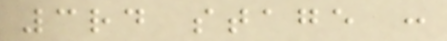3rd stage :
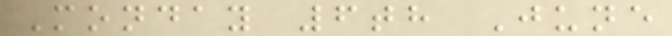Monday 6th June
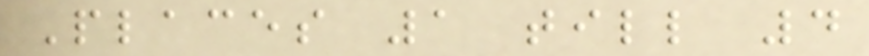Places 1 till 4
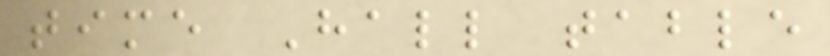time Hall table
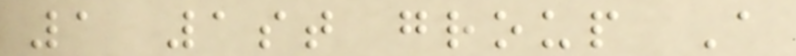1 1st group A
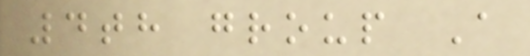4th group A
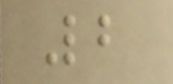2
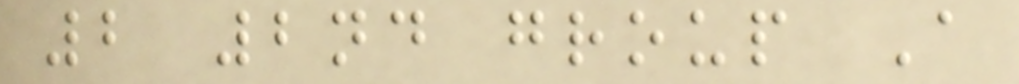2 2nd group A
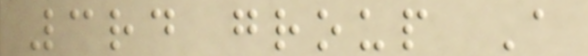3rd group A
